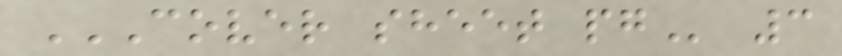COVER SHEET PG 3
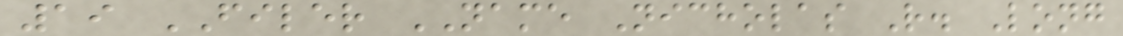19 FILER NAME Nicholas R. Long
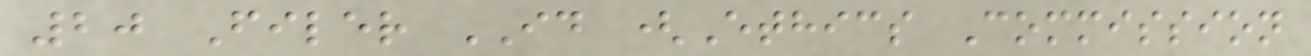20 Filer ID (Ethics Commission
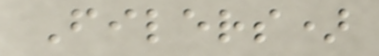Filers)
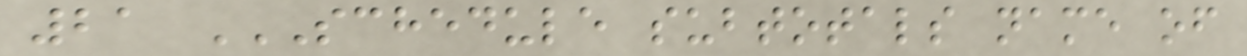21 SCHEDULE SUBTOTALS NAME OF
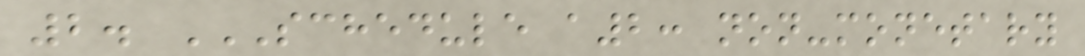2. SCHEDULE A2: NON-MONETARY
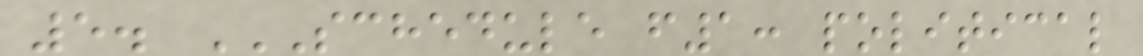5. SCHEDULE F1: POLITICAL
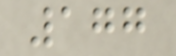177
